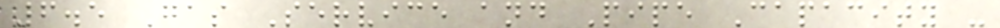6.5 Gas Service and Pipe Capacity -
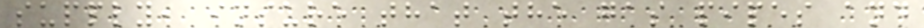supply, insure that the gas pipes and
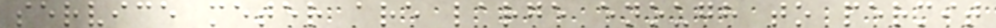service meter are large enough to permit
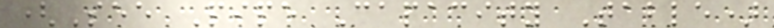(See Pipe Capacity Table)
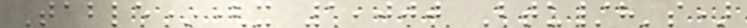Table*(x 1,000 Btu/h's)
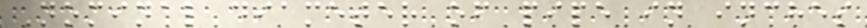Nominal diameter of pipe in inches
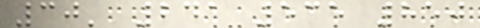30' 241 535 850
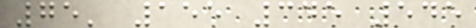75' 155 345 545
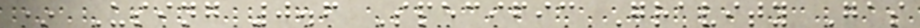* Using 0.6 Specific Gravity Gas
